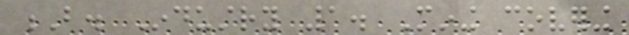B. Industry 1. Mining covering
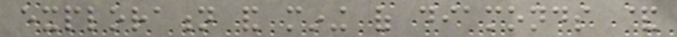exploration and mining of diamonds &
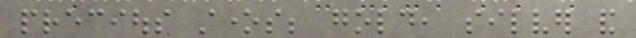precious stones; gold, silver and
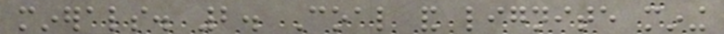minerals. 2. Coal and lignite mining
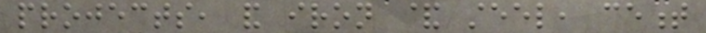projects, and iron & steel, cement
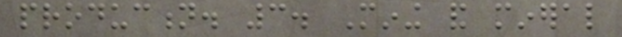production. 3. Mining and mineral
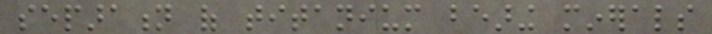separation of titanium bearing minerals
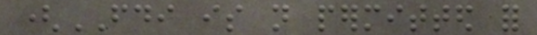(FDI is not permitted for
